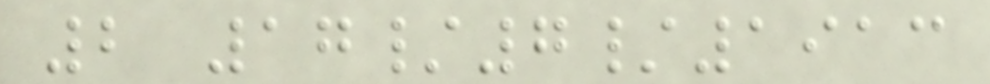2 17/7/1913
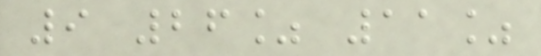9 26% 11%
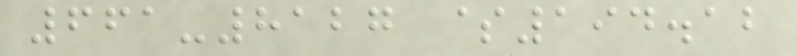661-8127 $194.12
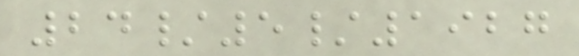24/5/1927
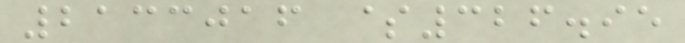2133016 $326.95
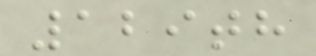129th
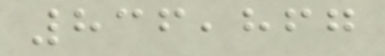836,867
